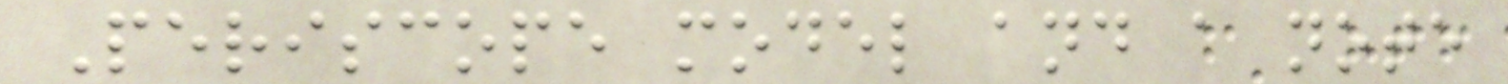Periscope model and a note
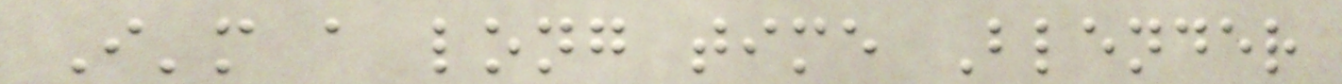I'm a long time Blender
